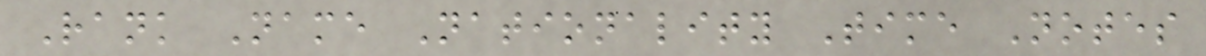Rank Name Nationality Time Notes
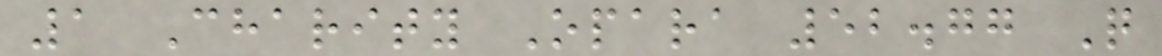1 Charity Opara 52.77 Q
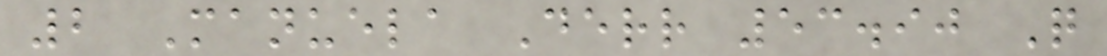2 Manuela Derr 53.90 Q
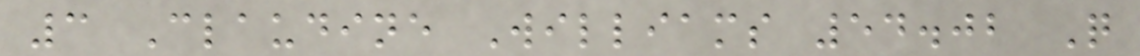3 Claudine Williams 54.02 Q
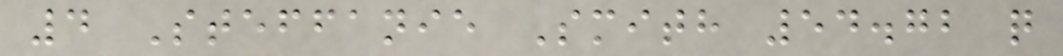4 Steffanie Smith 54.72 q
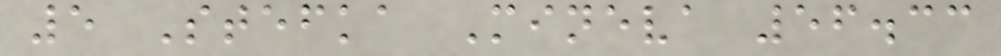5 Stefka Mineva 56.33
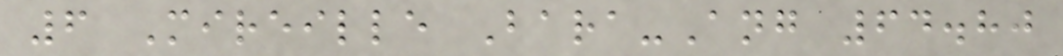6 Mireille Bara-Ang 64.80
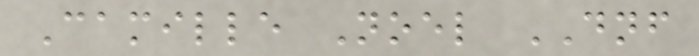Camille Noel DNF
